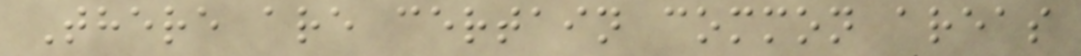There are certain common areas
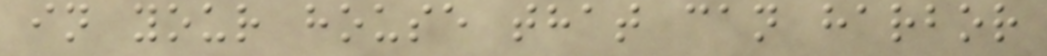in your house that can harbor
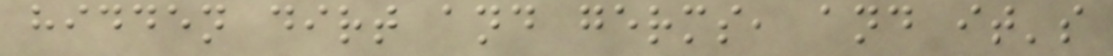hidden dirt and germs, and it's
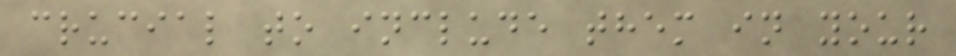crucial to include them in your
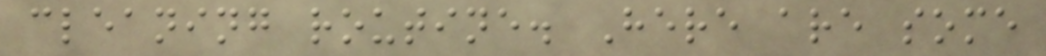cleaning routine. Here are some
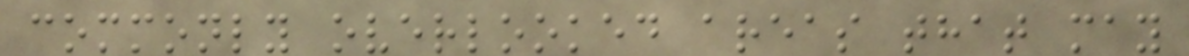commonly overlooked areas that may
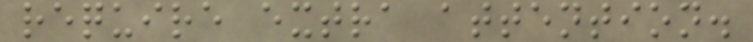require extra attention.
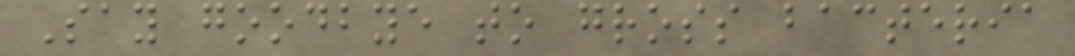Say goodbye to gross bacteria
